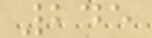245
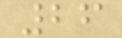26
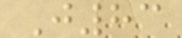J83
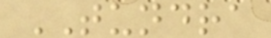TUNDRA
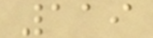119
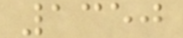1350
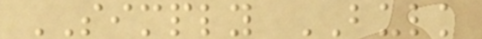SIMPLY BULK
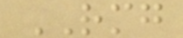RMG
